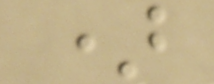)
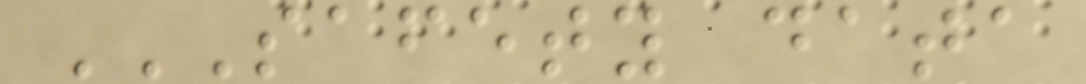SAFETY DATA
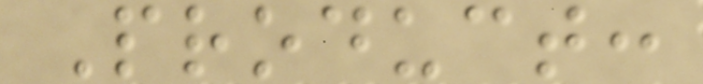Product:
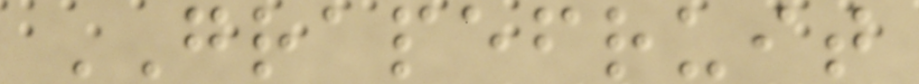GRAPEFRUIT
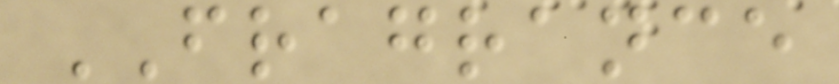FRAGRANCE
